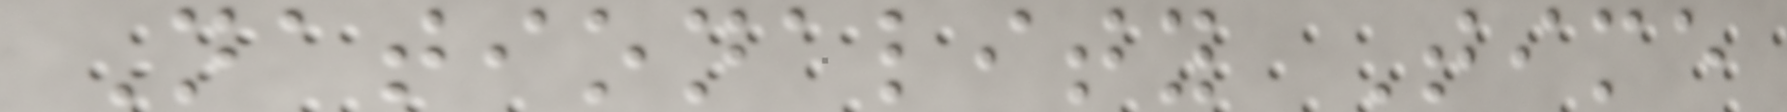Nationality Time
